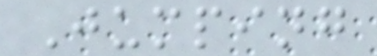Jumping
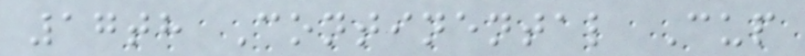17th Continental Cup
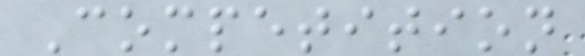Competition
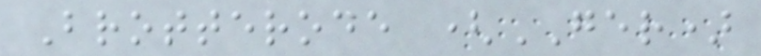Brotterode (GER)
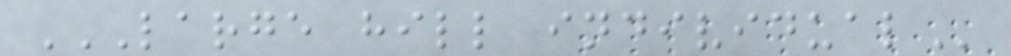LARGE HILL INDIVIDUAL
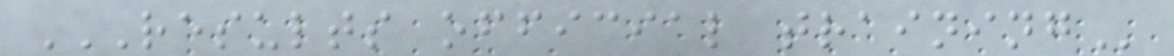RESULTS OFFICIAL TRAINING
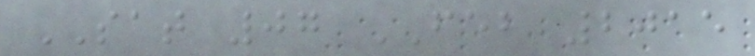SAT 07 FEB 2015
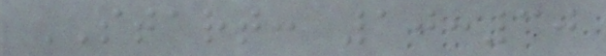START: 10:30
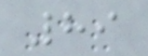89
